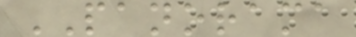PANORAMA
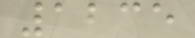1235
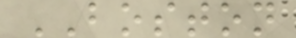BOSTON
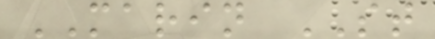MARIN ST
